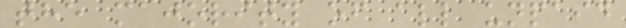the majority of all unpaid
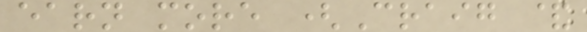earn more (Craig &
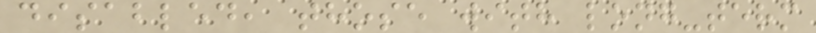disabled, those with long-term
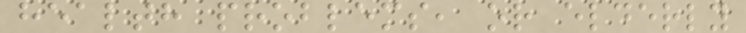health problems, or elderly
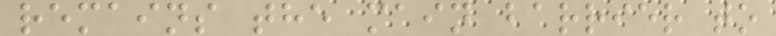remains the main barrier to
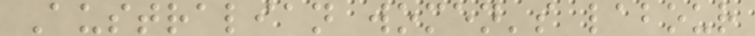Australian women's labour
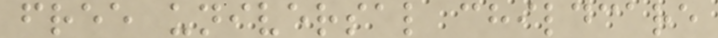free universal childcare
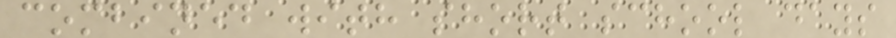combined with short school days
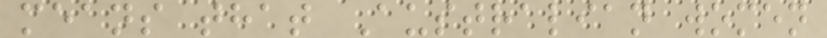means that Australian women
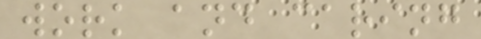work and caring
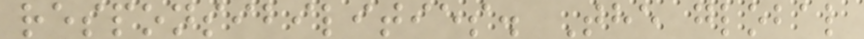responsibilities. The global
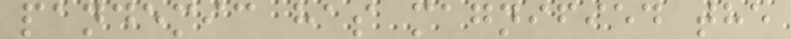pandemic has magnified the
